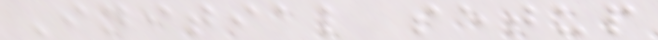Initial setup
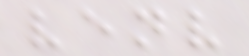venv
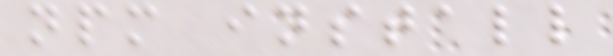npm install
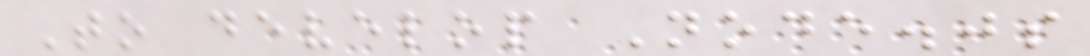To develop Node.js
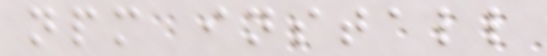npm install
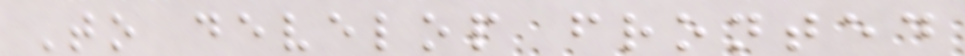To develop fronted
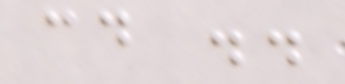cd ..
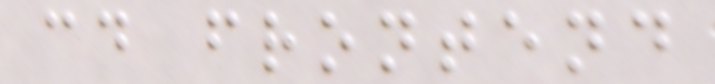cd frontend
